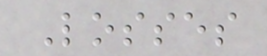Losses
